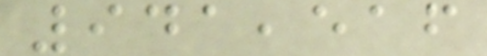941,516
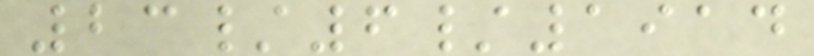23/6/1914
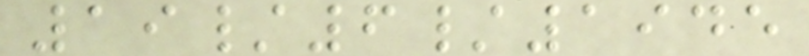19/6/1945
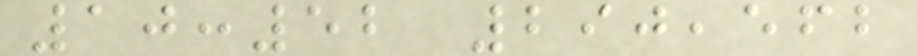10:52 290,562
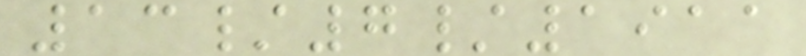13/7/1911
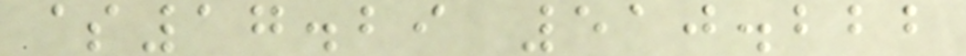$17.29 510.222
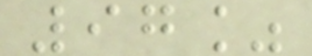97%
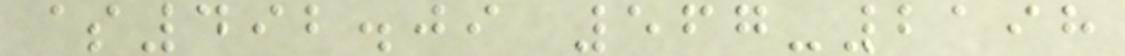$492.09 567-2198
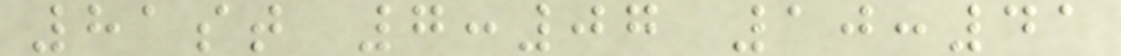81st 7:07 10:41
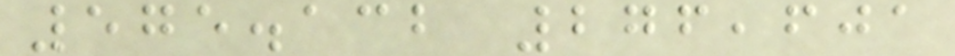575.132 276,601
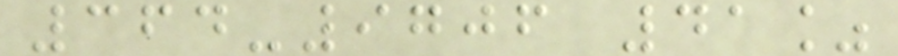364-9706 41%
